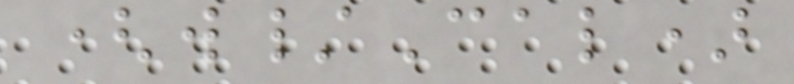(w/Cal)
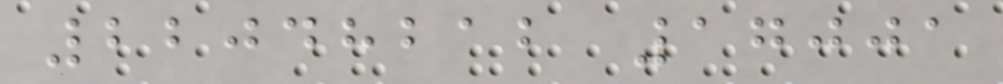22048212 17001
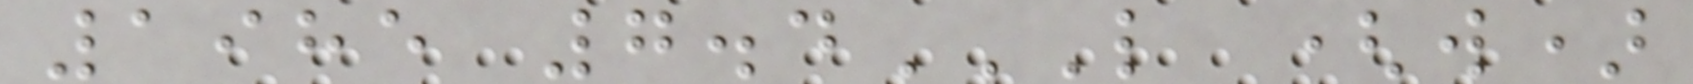1985 7.4L (W)
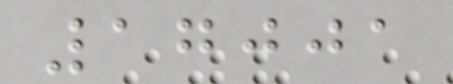17001
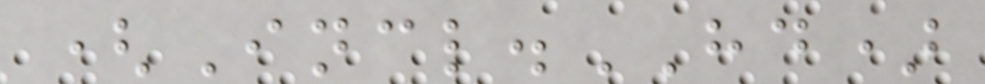(Incl.HD)
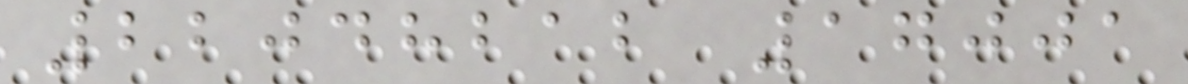22048212 17001
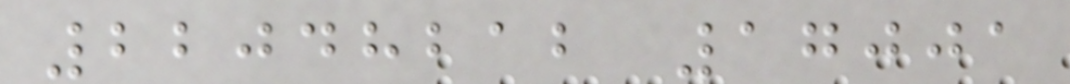22048212 17001
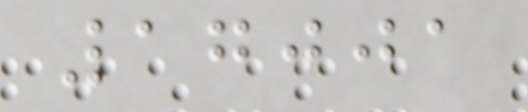17001
